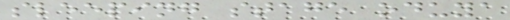sleeping stage oduya
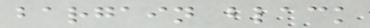bargain black
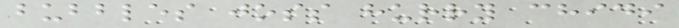bubbles joss hurry chidi
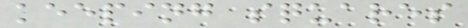keeping squares
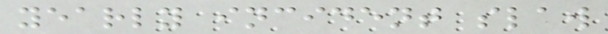yearly incident slaw
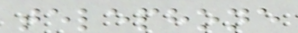telephone
